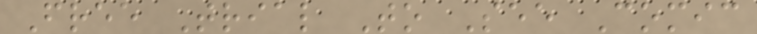Free Trial To See Comic
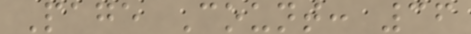Page Count: 36
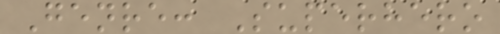Genre: Superhero
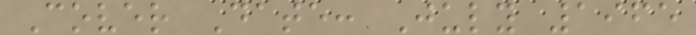Cover Date: July 1965
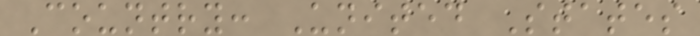Country: United States
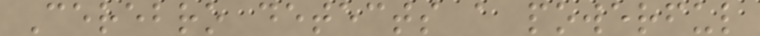Cerebro detects a powerful
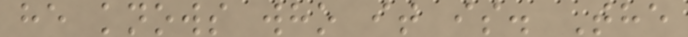he knows who it is. The
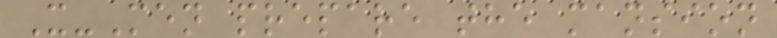X-Men prepare the mansion
